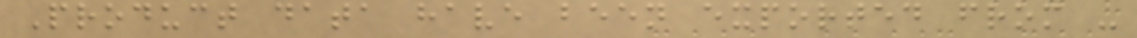Product data have been exported from -
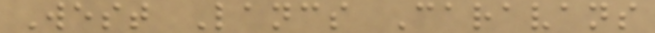West Lancs Caravans
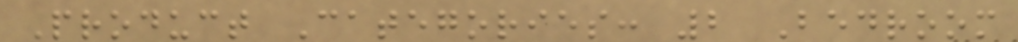Product Categories: 2 Bedroom
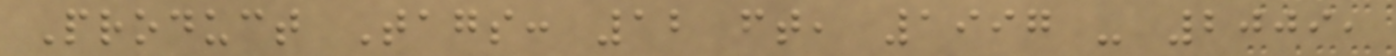Product Tags: 12 ft, 1997 - 2009,
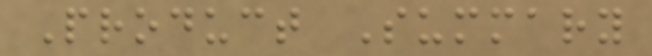Product Summary
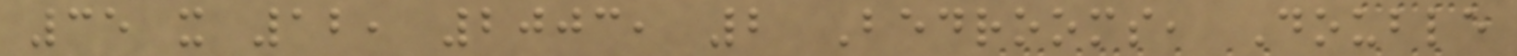35 x 12, 2003, 2 Bedrooms, Double
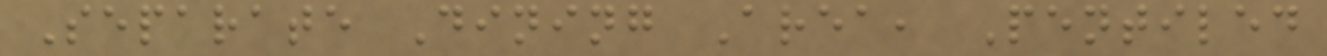Separate Dining Area, Pentiled
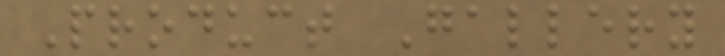Product Gallery
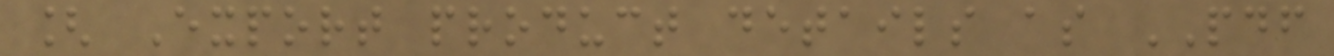[ Export product details as PDF
